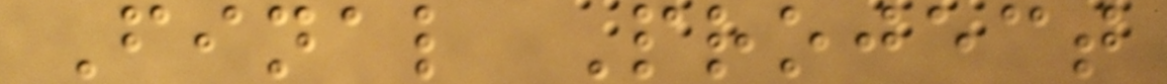Final Project
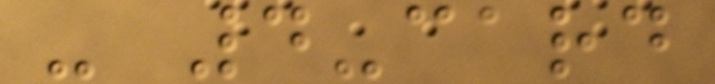- 4-card
